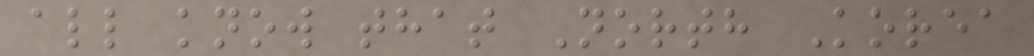all know that North Korea
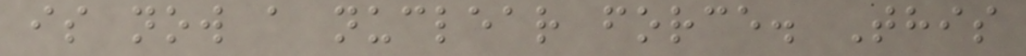is now a nuclear force. This
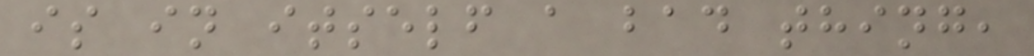is in itself a bad thing,
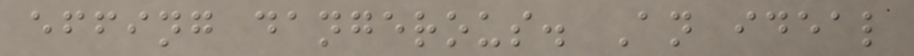effing dangerous. An ideal
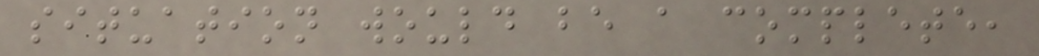situation would be a complete,
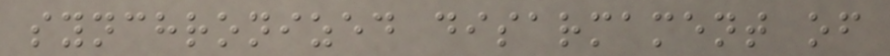synchronized disarmament of
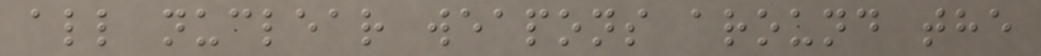all nuclear weapons around the
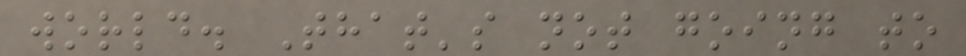world. That's not going to
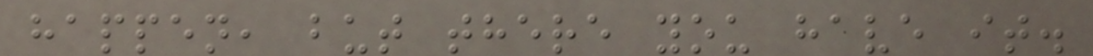happen, but there you have it.
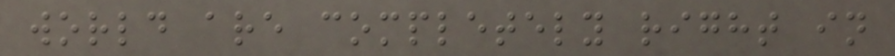world are completely right in
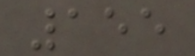155
